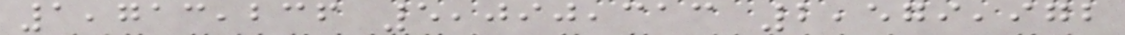1,713,236 5,090,313 2,579,972
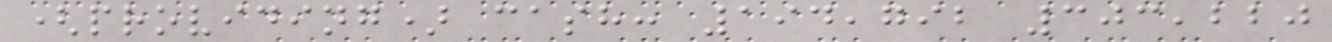(providing) cash: 194,792 303,220
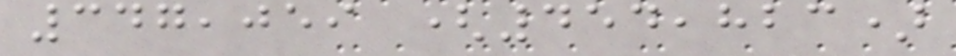347,059 (454,823)
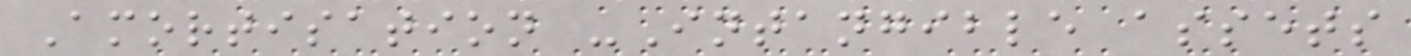Amortisation -Intangible assets
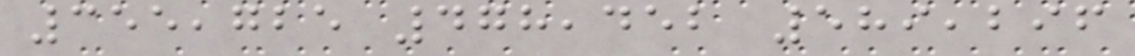355,725 478,452 589,296
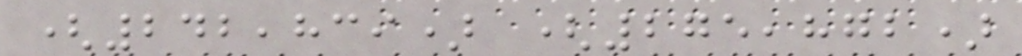(242,839) (275,872)
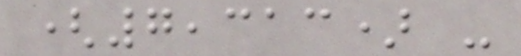(7,313) -
